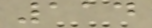114
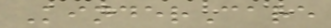KinderCare
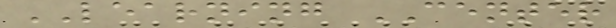LEARNING CENTER
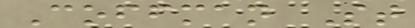Coffman St
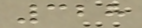328
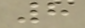8
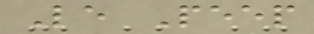Le Peep
